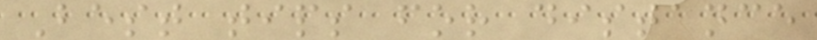Best tips for distance
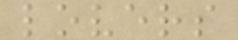lovers
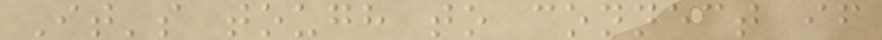It's tough to connect if
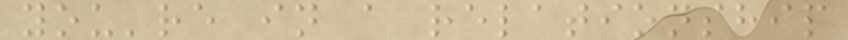you're in a relationship
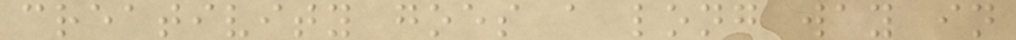creativity goes a long way in
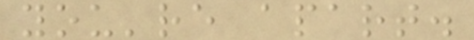you're apart.
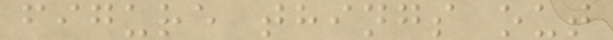figure things out
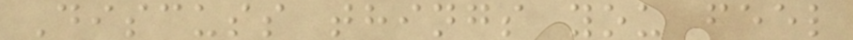Discuss things you feel
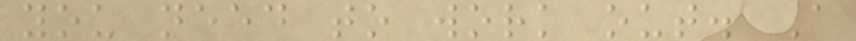you need to work out. A
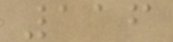116
